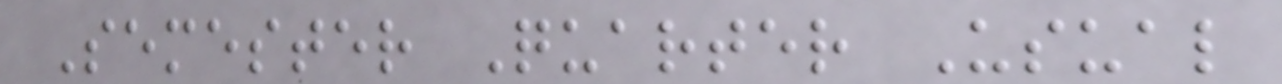Semester Quarter Usual
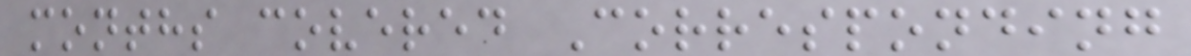months covered Corresponding
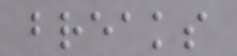breaks
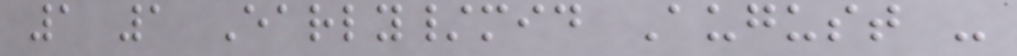1 1 Early/mid August -
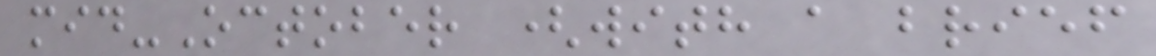mid-October (with a brief
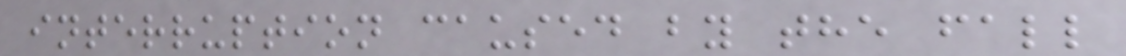interruption caused by the fall
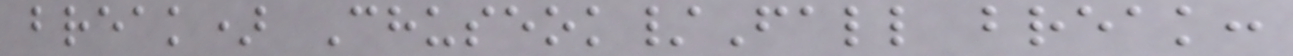break) Chuseok/Fall break:
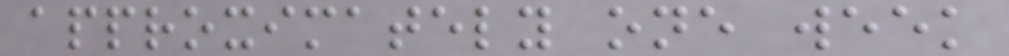approximately one week
